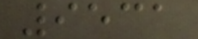9531
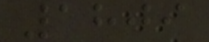1809
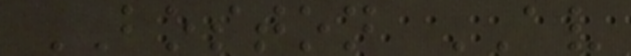BOSTON AV
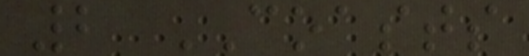2 COASTS
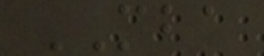MBA
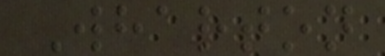Wharton
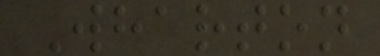Wharton
